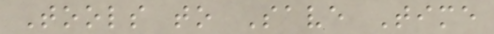Tools to Save Time
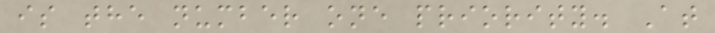is the number one priority. At
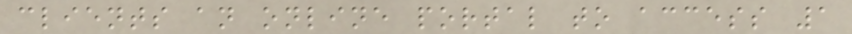clients an online portal to access 1
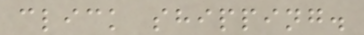click shipping.
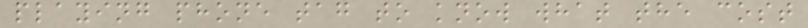playing phone tag to know what the cost
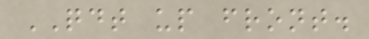QDT up front.
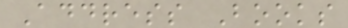Address Books
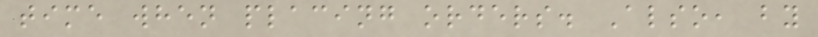time when placing orders. Also, by
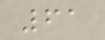61
